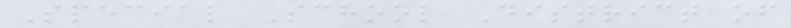Special School District of
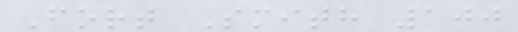Fort Smith 100
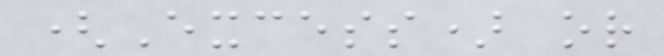(Excess) or
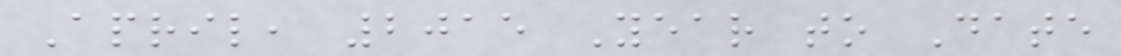April, 2015 Year to Date
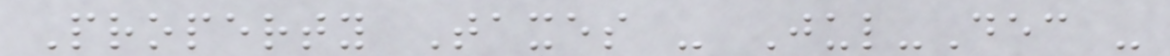Property Taxes - Jul-Dec -
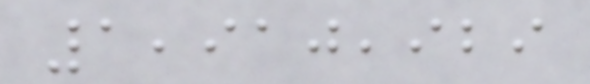1,910,929
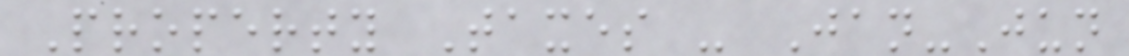Property Taxes - Jan-Jun
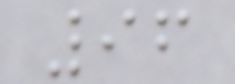96
